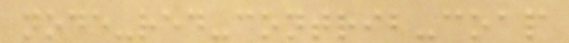node-red-contrib-coap
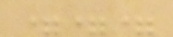===
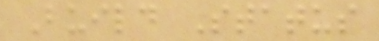Build Status
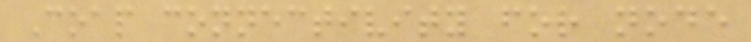Coap connectivity for node
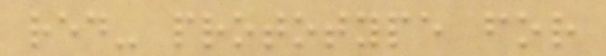red- prototype for
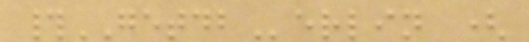#GETDBerlin (
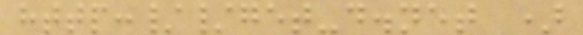http://get-d.net )
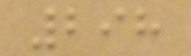298
